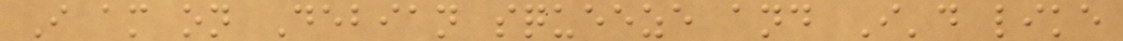I am on Debian squeeze and I'd like
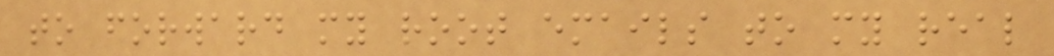to forward my root emails to my real
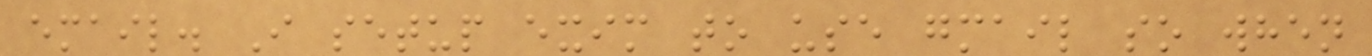email. I setup exim to use gmail so when
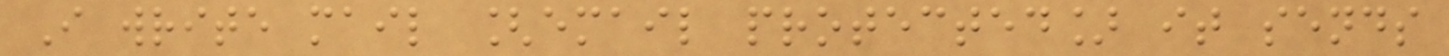I write mail [email protected] it sends
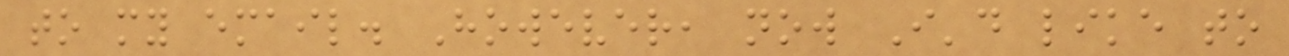to my email. However, now I'd like to
